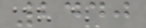2440
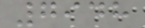7948
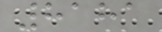8181
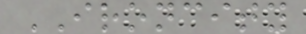IRONCITY
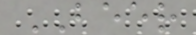BEER
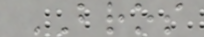BROS
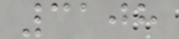3108
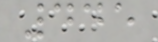445
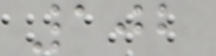102
